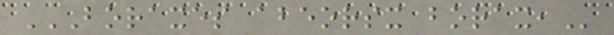BORAXES ABEORSX BORAX,
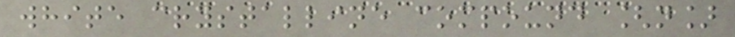white crystalline compound [n]
